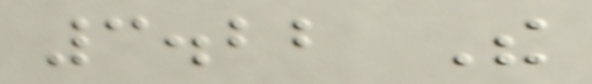3.22 The
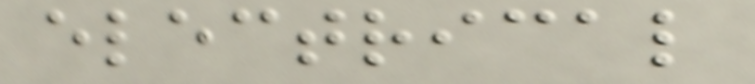electrical
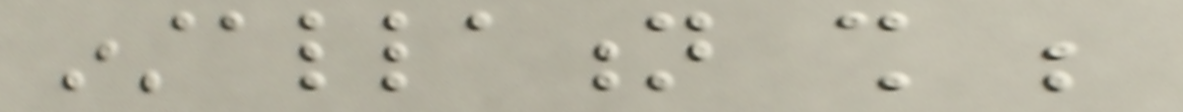installation shall be
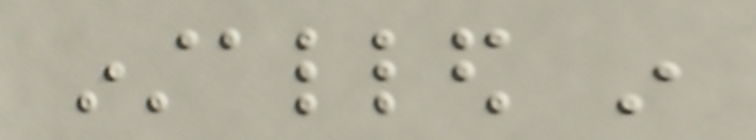installed in
